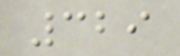329
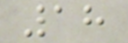18
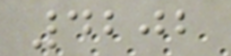4202
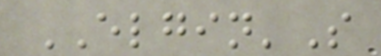ELGIN'S
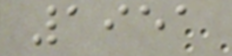1951
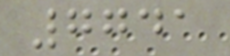7741
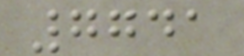7741
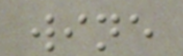wine
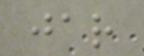jar
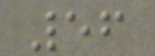56
